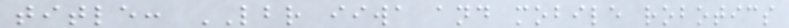title: LBR iiwa and mobile robotics
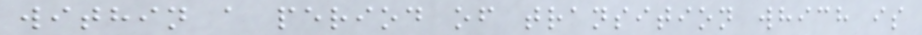within a period of transition which is
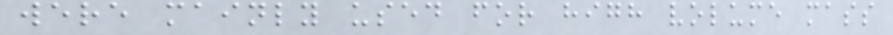were mainly used for high volume mass
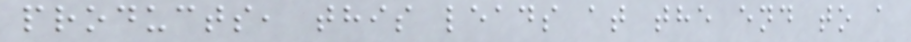products, this leads at the end to a
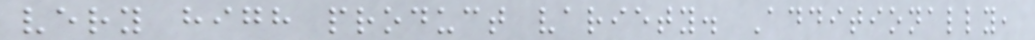very high product variety. Additionally,
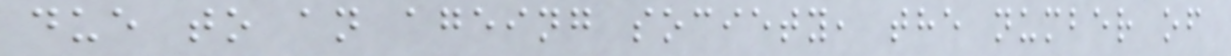due to an ageing society, the number of
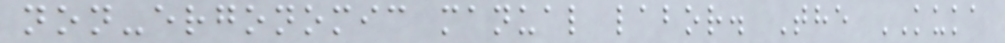non-ergonomic manual labor. The KUKA
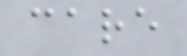care
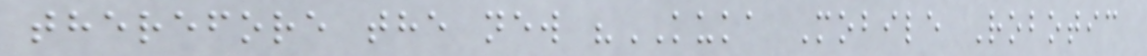therefore the new "KUKA Mobile Robotic
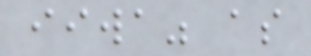iiwa" as
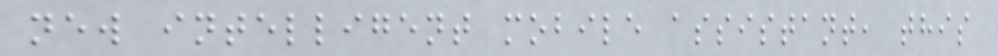new intelligent mobile assistant, this
